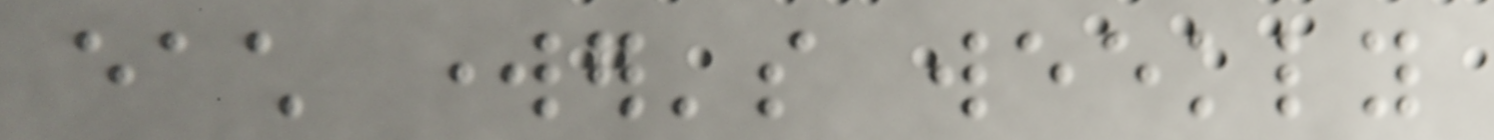each worker's weekly
